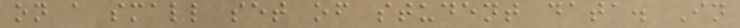on a small set of student data. In
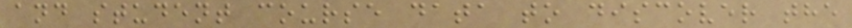and student course data to discover the
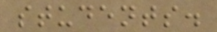students.
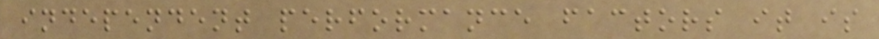independent performance factors it is
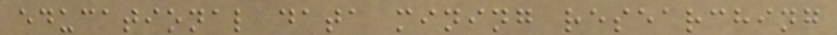educational data mining researching
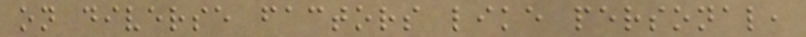on diverse factors like personal,
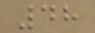48
